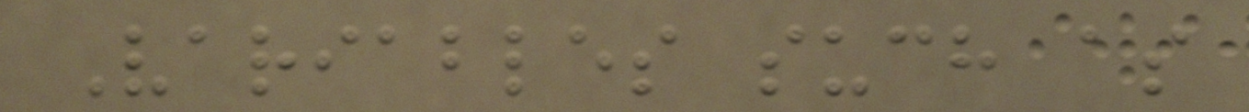Variables such as
